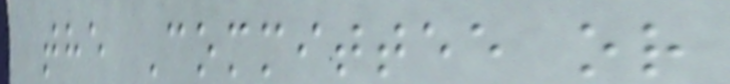the Committee or
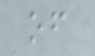of
